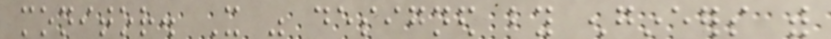monitor. It was designed by engineers with
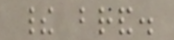their brand.
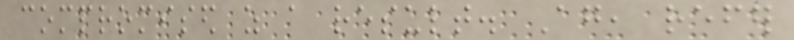compromised as a result. Again, refer
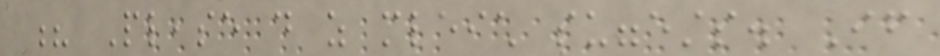? Please do as mleich suggests. If
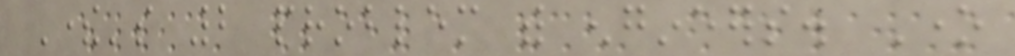There's 2 problem with engineers. One
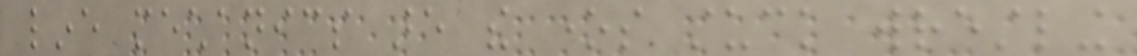line mechanics are the ones stuck wrestling
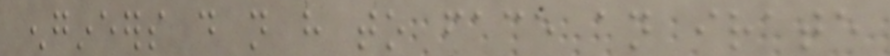engineers do not have to face an irate
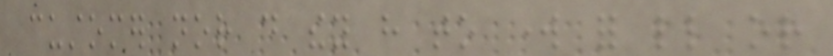customer nor do they have to work for little or
